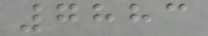7883
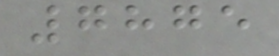7875
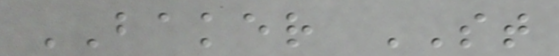BAKER ST
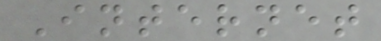Internet
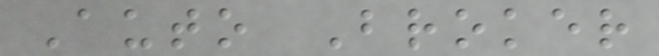Auto Broker
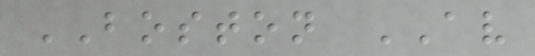BOSTON AV
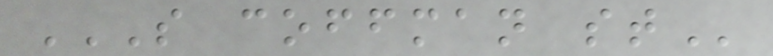S COFFMAN ST
